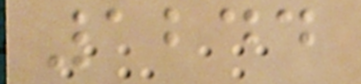1244
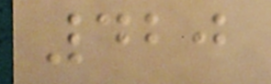420
